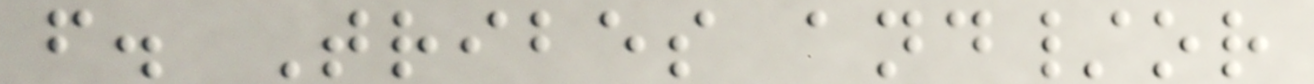f. Tribes and/or
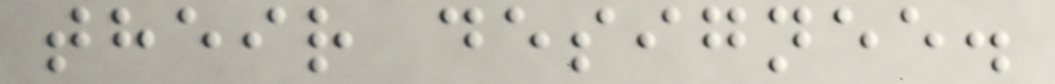their designee.
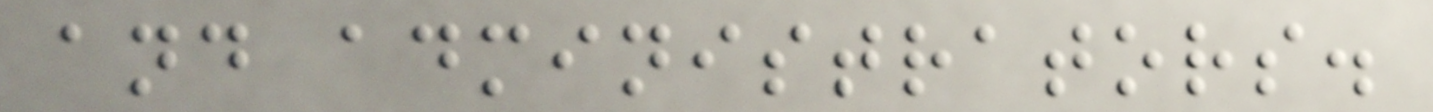and administrators.
